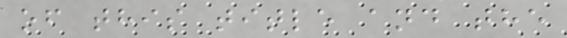of this title and the
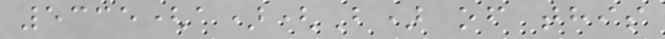5335(a)(B) of this
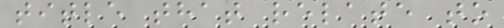title that relate to
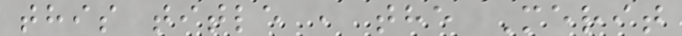this title , the Merit
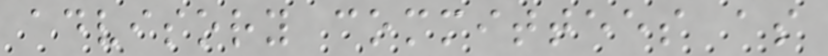advisory committees as
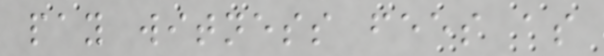pay witness fees as
